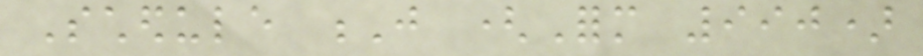Schedule J (Form 990)
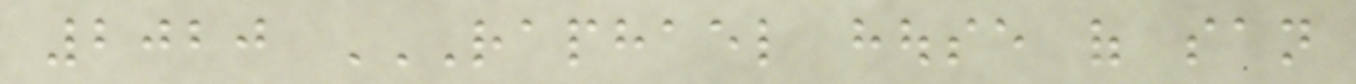2020 RAPHAEL HOUSE OF SAN
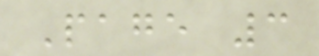Page 3
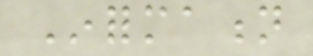Information
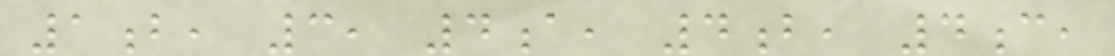1b, 3, 4a, 4b, 4c,
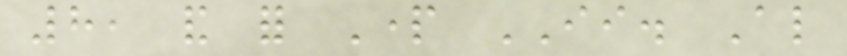8, and for Part II. Also
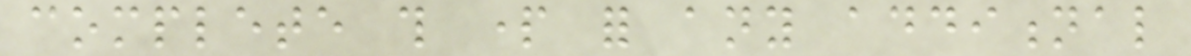complete this part for any additional
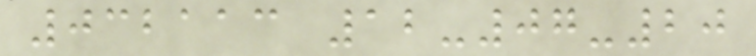032113 12-07-20
